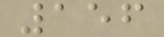156
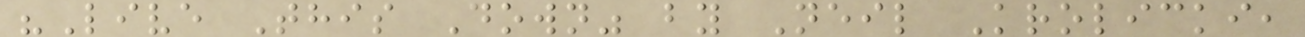"Live This Down" by Neil Krolicki,
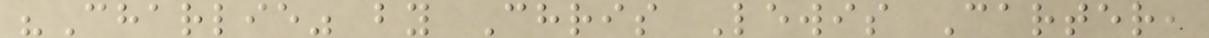"Charlie" by Chris Lewis Carter,
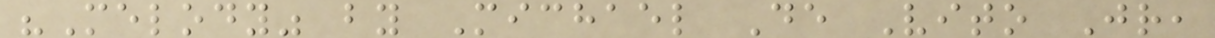"Melody" by Michael De Vito Jr,
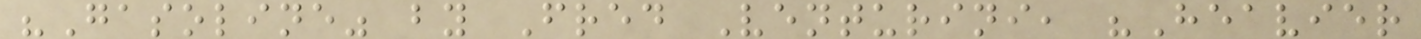"Gasoline" by Fred Venturini, "Heavier
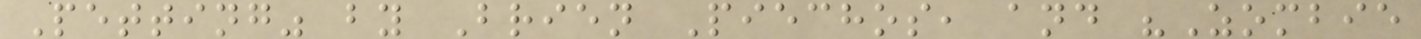Petting" by Brien Piechos, and "Zombie
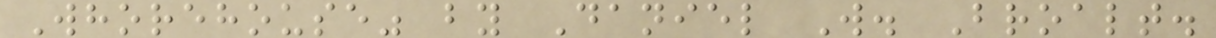Whorehouse" by Daniel W. Broalt.
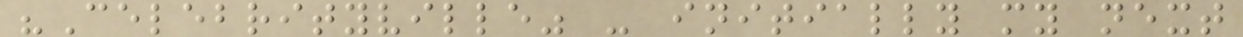"Celebrityville" - initially my next
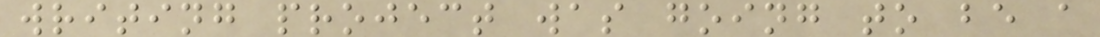writing project was going to be a
